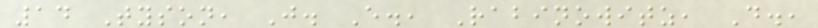14 Tyson, J. E., Rabinowitz, D.,
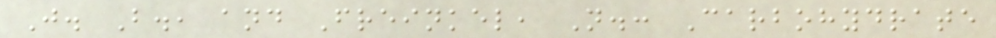J. B., and Freinkel, N.: Carbohydrate
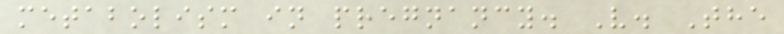metabolism in pregnancy. V. The
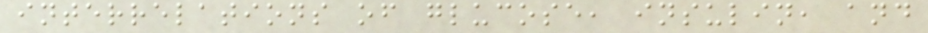interrelations of glucose, insulin, and
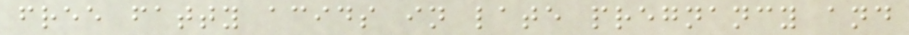free fatty acids in late pregnancy and
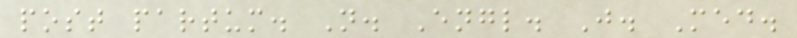post partum. N. Engl. J. Med.
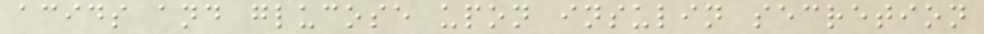acids and glucose upon insulin secretion
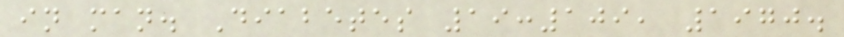in man. Diabetes 19:109, 1970.
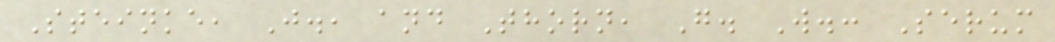Steinke, J., and Thorn, G. W.: Serum
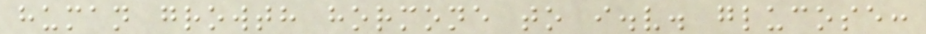human growth hormone to i.v. glucose:
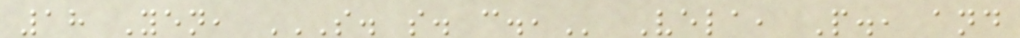18 Yen, S. S. C., Vela, P., and
